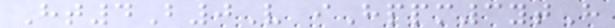Ht4B0V iHppm3ytH
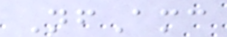NfAmc
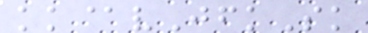kk@vJfkSk
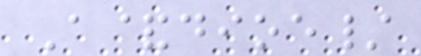A&dioe/
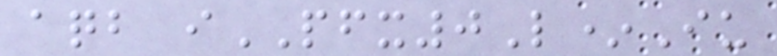aqb iPFX0L*Iu
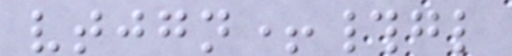vtjgn+#gl
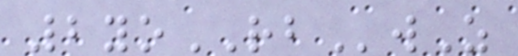2yoRBwZ
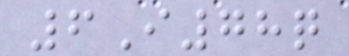6I78q
